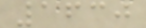1630
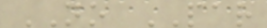NO PAR
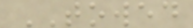TOWED
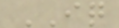IQ
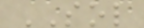SOL
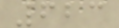623
